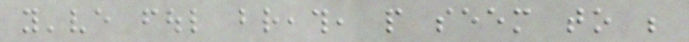you've foul breath, people seem to be
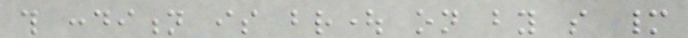this condition is brought on by so many
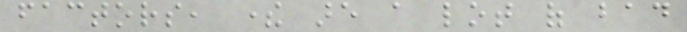factors, there are a lot of bad
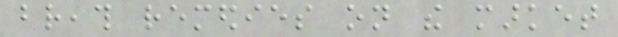breath remedies on the market
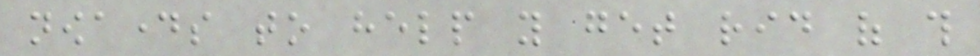nowadays to help you get rid of this
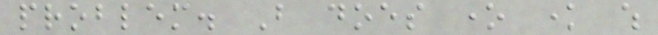problem. But does one know which
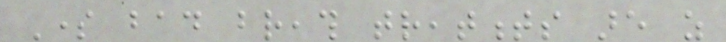Some bad breath treatments are as
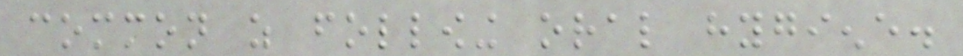common as following oral hygiene.
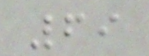69
